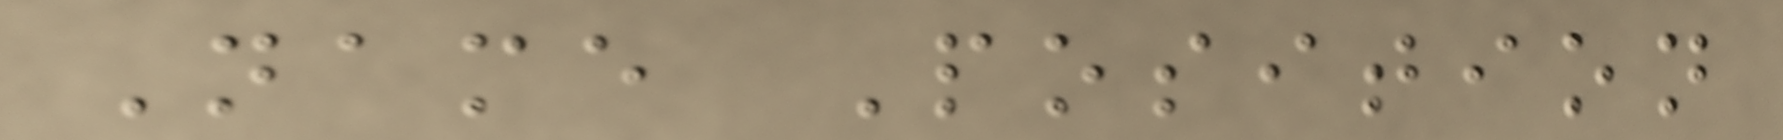Name Position
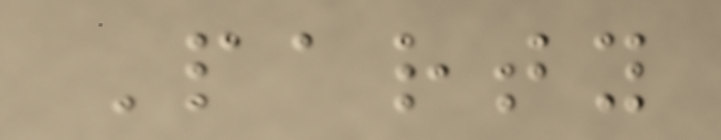Party
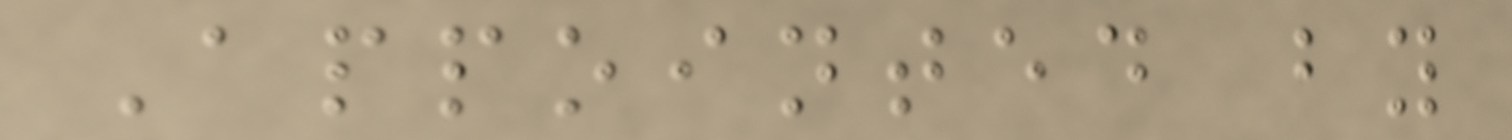Appointed by
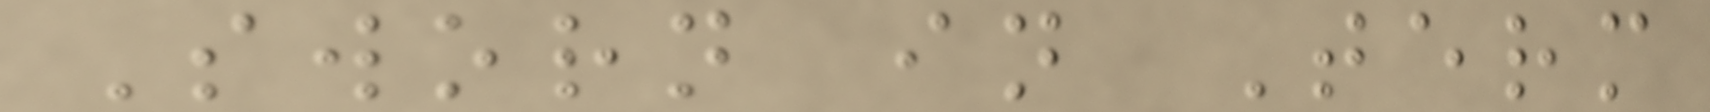Sworn in Term
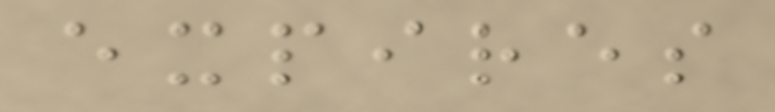expires
